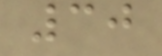30
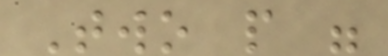Two people were
